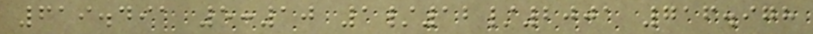619.491 5:10 1/12/2001 716.978
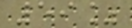59%
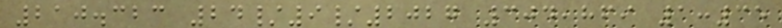210.323 24/9/2027 304,869 1:35
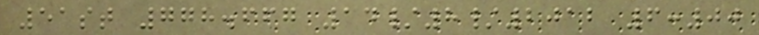51st 778.667 14/8/2012 6:00
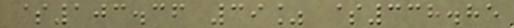$103.36 39% $338.85
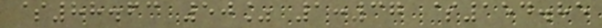$88.63 50% 1:37 $154.85
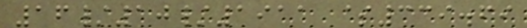16/10/1911 $339.69
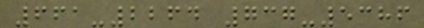661-2264 737-5386
